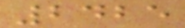2425
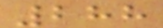288
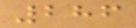286
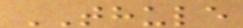THULE
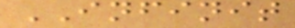INFINIT
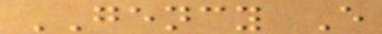GENCY E
